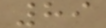89
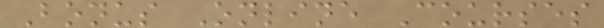Bonus Online Courses
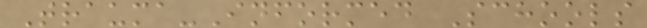Trauma-Informed Schools
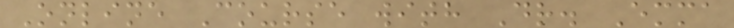Online Course with Dr. Emma
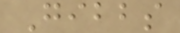Gibbs
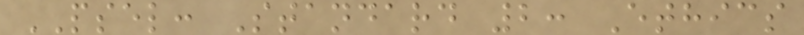PSEL: Standard 2: Ethics
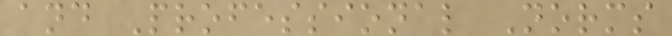and Professional Norms
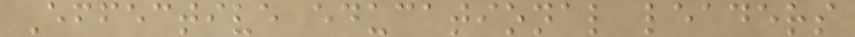Effective educational leaders
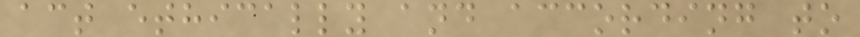act ethically and according to
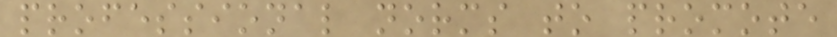professional norms to promote
